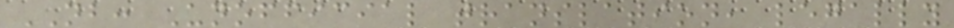NB: Unofficial translation, legally
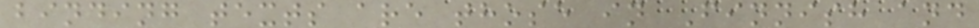binding texts are those in Finnish and
